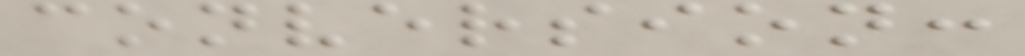conversion:
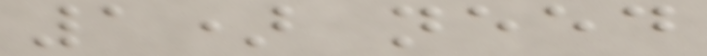1) need
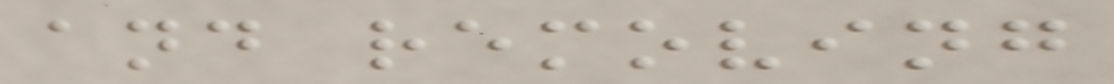and removing
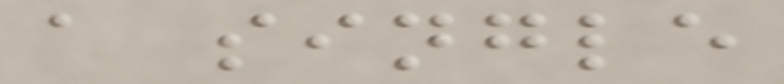a single
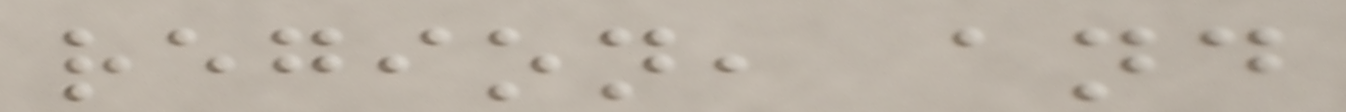region, and
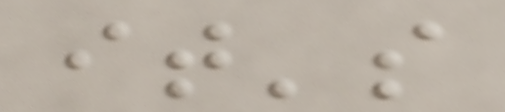it's
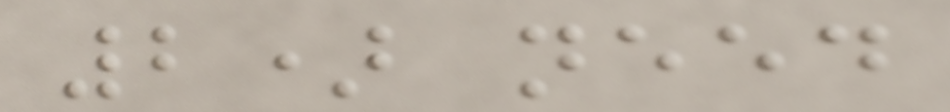2) need
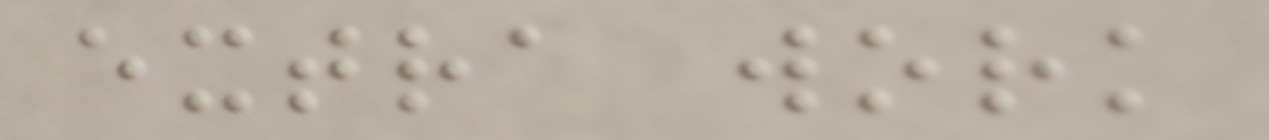extra work
